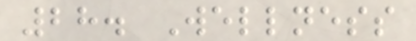28. Wellness
